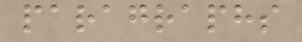paragraphs
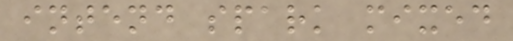intend spark mixed
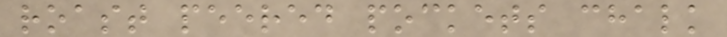roast peered pockets chalk
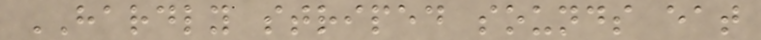HARDLY striped sounds eat
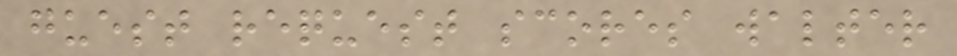guest request scores walter
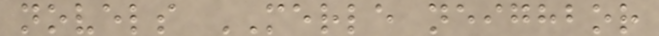novels MERLE neighbor
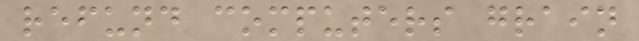refund computers grain
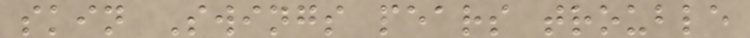skin Swings pears trouble
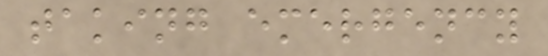taking emergency
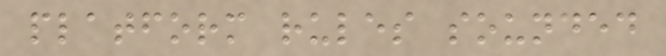platform rules sounded
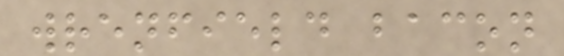wrenfield bacon
